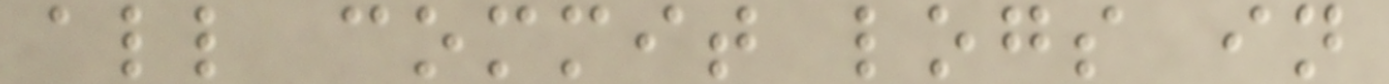all commit logs in
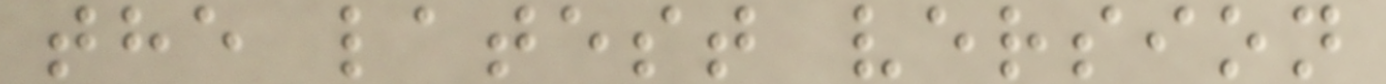the latest version
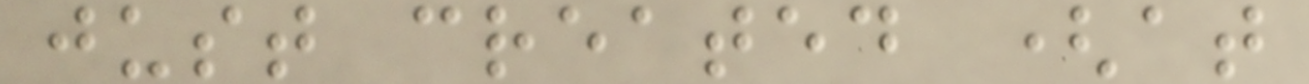just created (at
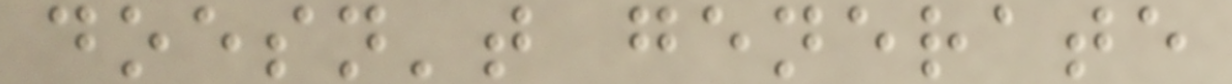doesn't generate
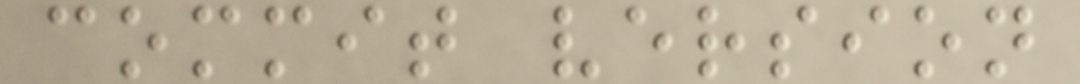commit version
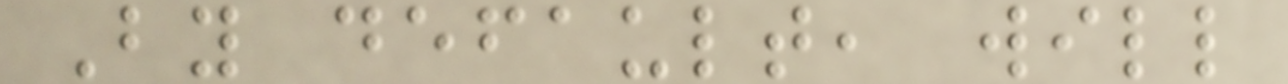By default, will
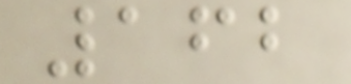162
